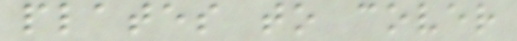plates to cover
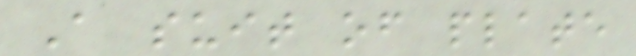A suit of plate
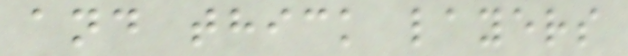and thick layers
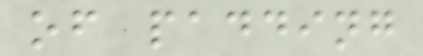of padding
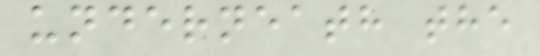underneath the
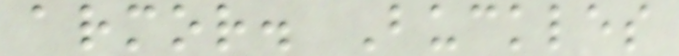armor. Buckles
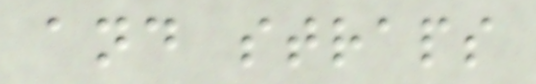and straps
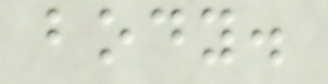body.
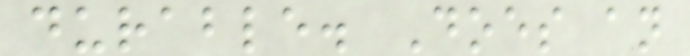durable. Does an
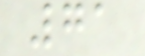71
